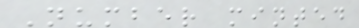Number minted
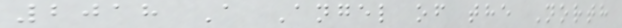2018 A Angel of the North
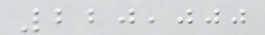220,000
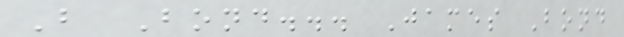B Bond... James Bond
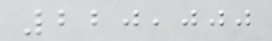220,000
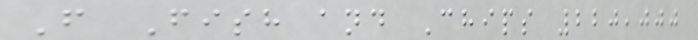F Fish and Chips 220,000
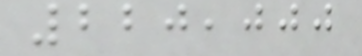220,000
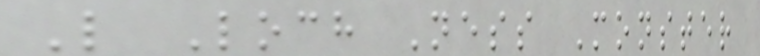L Loch Ness Monster
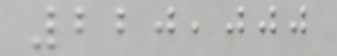220,000
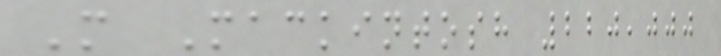M Mackintosh 220,000
